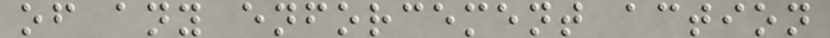of any enforcement action
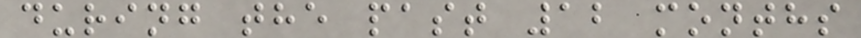during the past 12 months
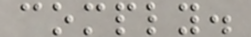comply.
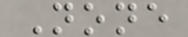None
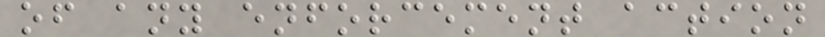of any enforcement action
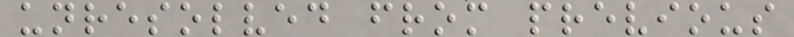unresolved from previous
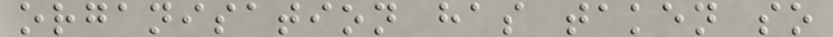organisation has taken so
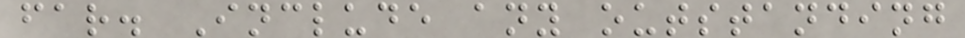far. Include any outstanding
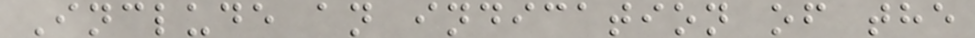Include an indication of the
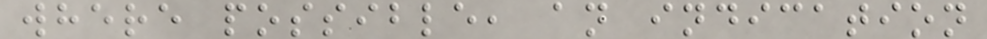where possible, an indication
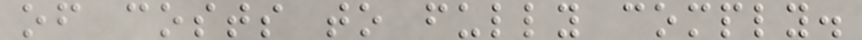of costs to fully comply.
